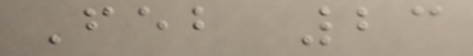Feb 23
